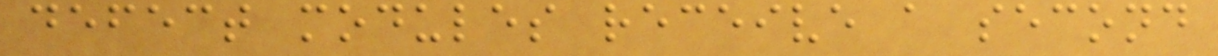defect modules receive a second
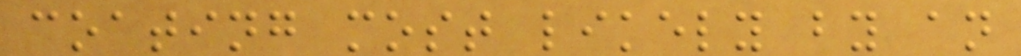coating most likely by an
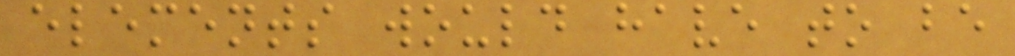elements would have to be
